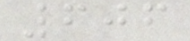606
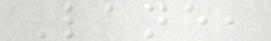Lane,
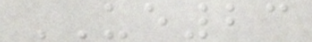UE23
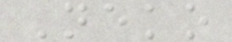Neko
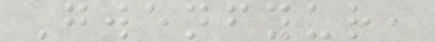Gwenfyur,
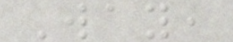Way,
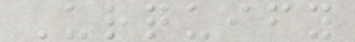Urquify
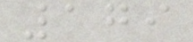179
